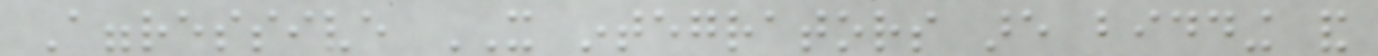Aggressive IT integrators are bidding and
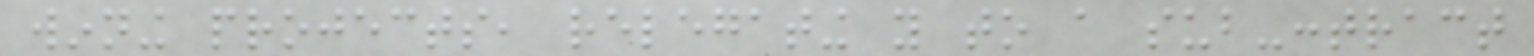winning projects, relegating you to a sub-contract
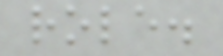role.
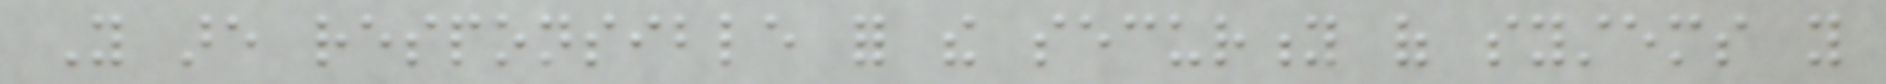You are responsible for the security of systems you
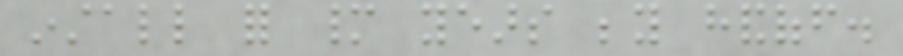install for many years beyond handoff.
